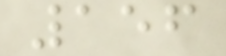156
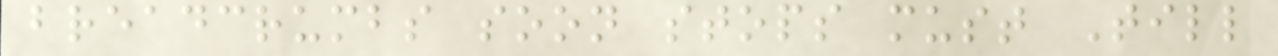breadcrumbs soon stops must Till
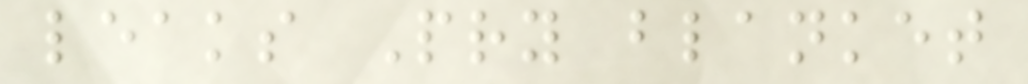leaks Pry blanket
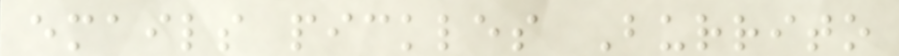emails pickles Burrito
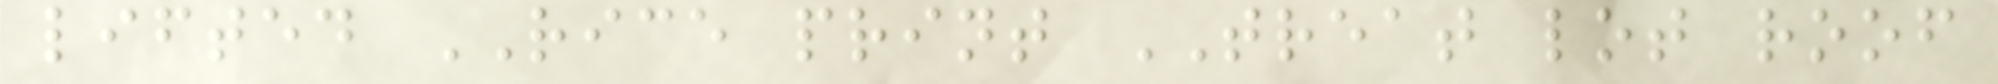lifted RICE print TREAT lot roof
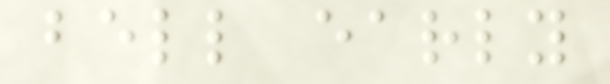bell early
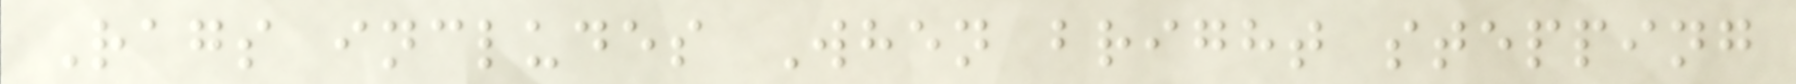Rags includes When bright stepping
